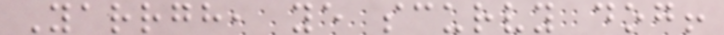Yarrgh, ye scurvy dog!
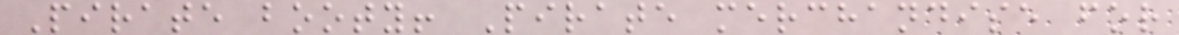Pirate booty! Pirate merchandise for
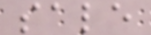sale
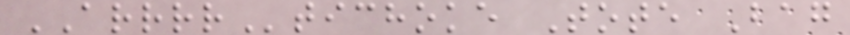ARRRRtichoke Tote Bag
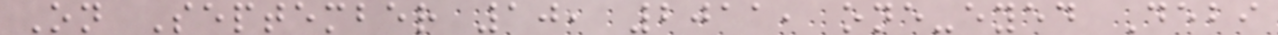On September 10, 2011, one-eyed Debi
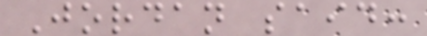Jordan said:
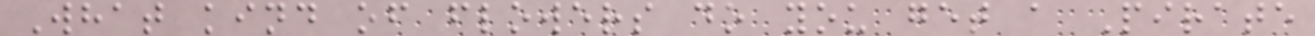What kind of flowers do you get a Pirate
